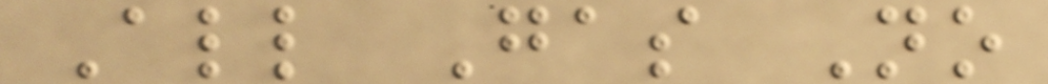All Gas No
